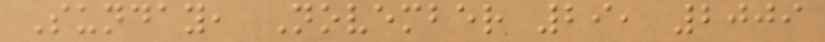Sunday, November 29, 2009
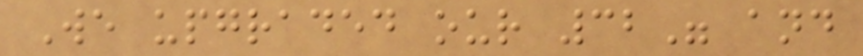We upgraded our 32" and
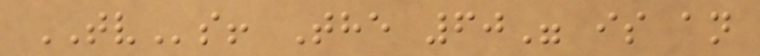TVs! The 60" is an
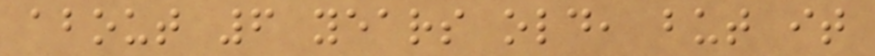about 6 years old, but it
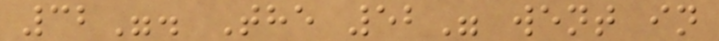32". The 52" went in
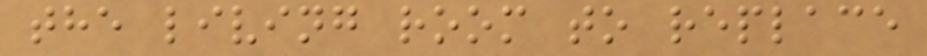the living room to replace
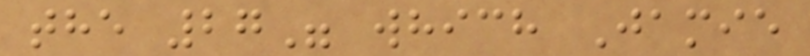the 27" which Jamie
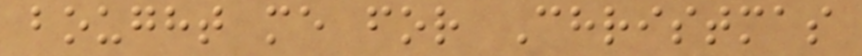bought me for Christmas
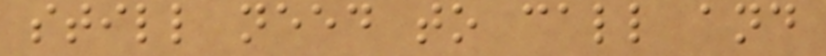still need to call and
